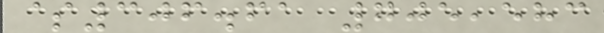$306.61 705,583
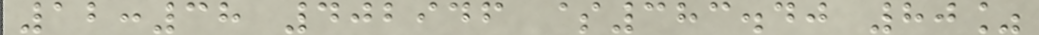12:38 402946 $383.40 80%
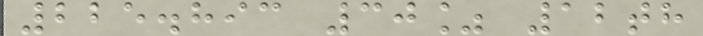225.893 30% 12th
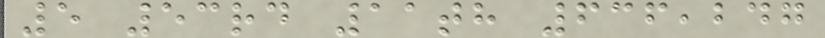5 53rd 11th 636,247
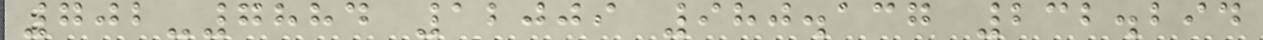702-7884 12009 980.137 232.294
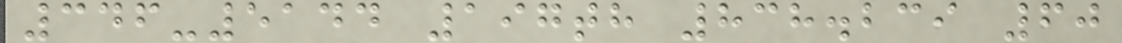346-5144 197th 838.239 60
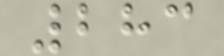283
